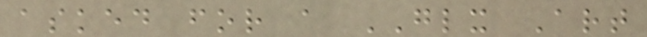asked for a GLX Art
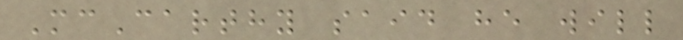McCarthy said he will
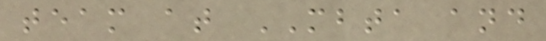team at MBTA and
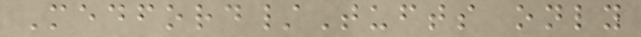Medford/Tufts only
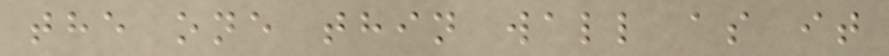the one thin wall as it
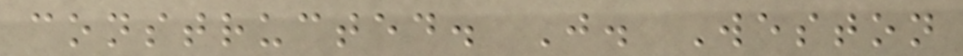constructed. J. Weston
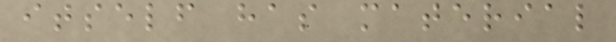itself has material
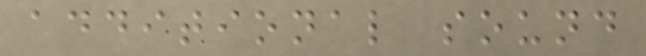additional sound
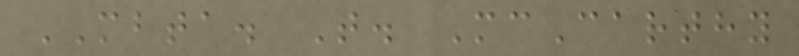MBTA. T. McCarthy
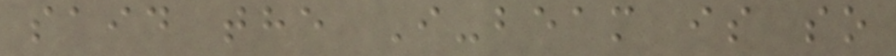said the I-beam is so
